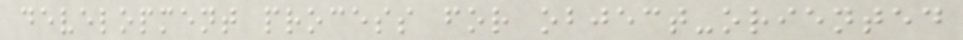development process for object-oriented
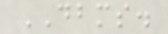DBMS.
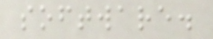software.
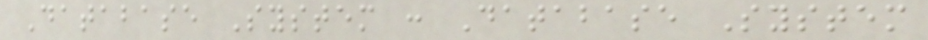Database System : Database System
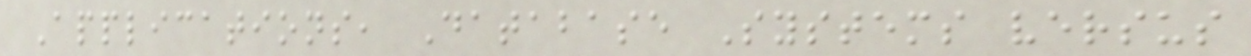Applications, Database Systems versus
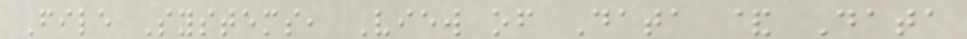File Systems, View of Data & Data
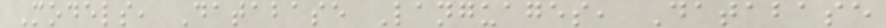Models, Database Languages, Database
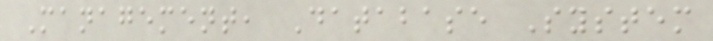Management, Database System
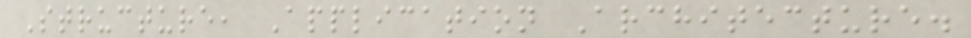Structure, Application Architecture.
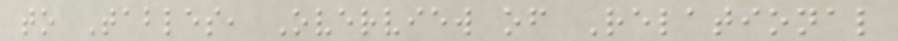to Tables, Overview of Relational
